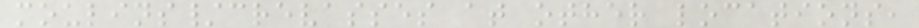moulins/crevasses at other locations,
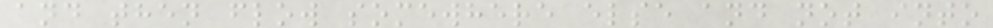and then flow somewhere else and not into
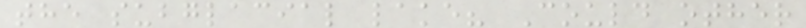the subglacial lake? Could other
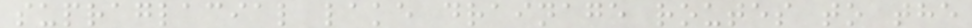supraglacial lake drainage routes to the
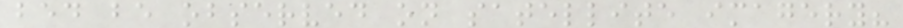bed be observed on satellite imagery?
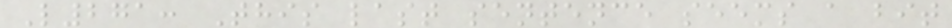L271: This last sentence seems a bit
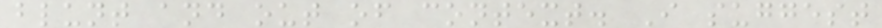blunt and out of context. I suggest
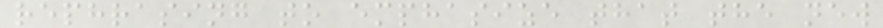rephrasing to emphasize that the new
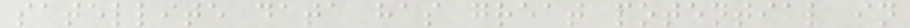satellite data has great potential in
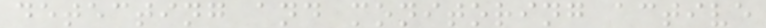detecting and monitoring active
